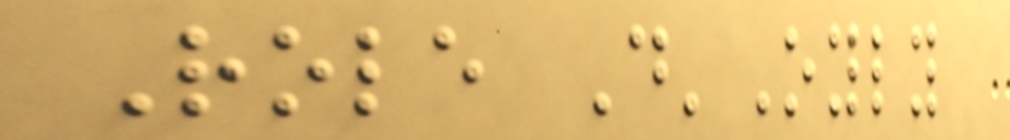Role D'Oyly
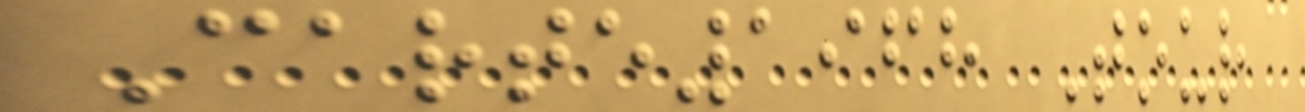Carte1968 Tour
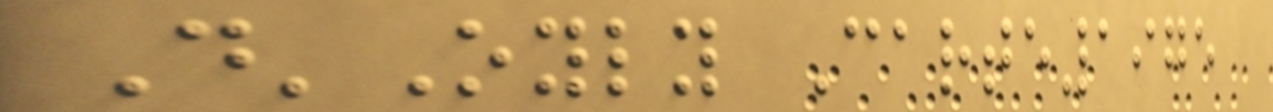D'Oyly Carte1975
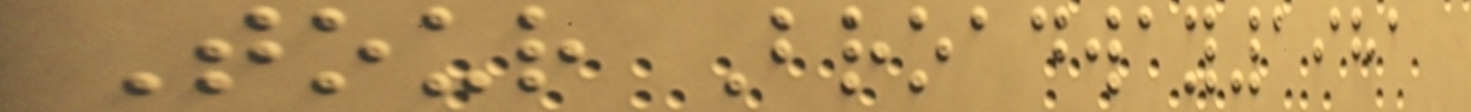Tour Broadway1981
